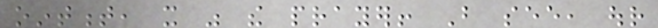ointment, it was the prayer! But see, our
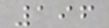196
